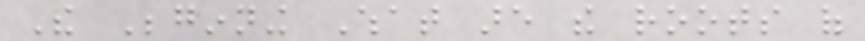The Beginning What are the roots of
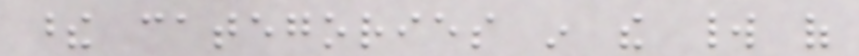these categories in the world of
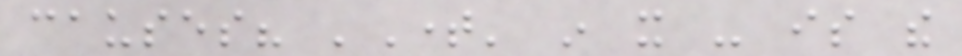causes? 'Time' in it - is the
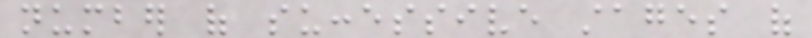number of successive stages of
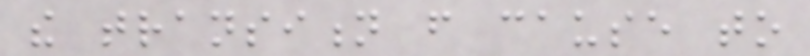the transition from cause to
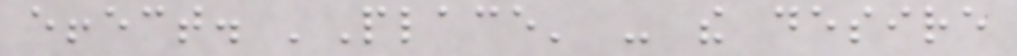effect. 'Place' - the desire
